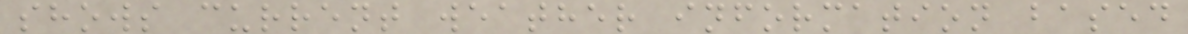shows current weather information based
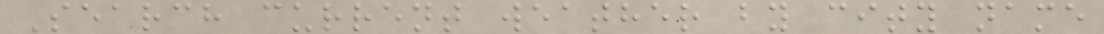Search current weather by city name
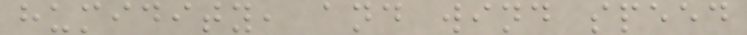humidity, and wind speed
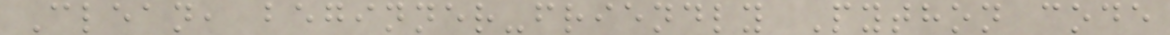Clean, beginner-friendly Python code
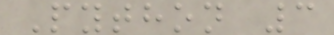Python 3
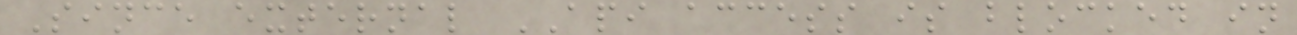Since external API access is blocked in
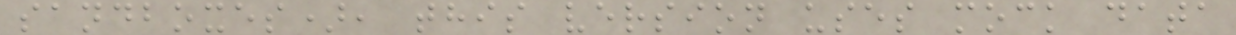sandboxes), this version uses mock data
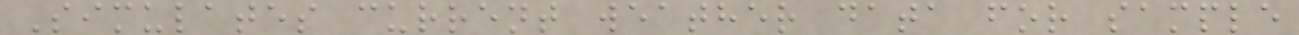Simulates current weather data for sample
